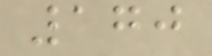170
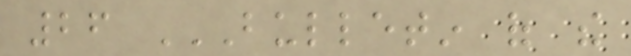26 BULLETIN OF THE
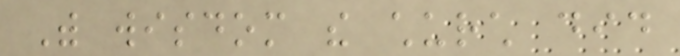With wisdom the church did
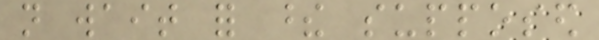not wait for these supposed
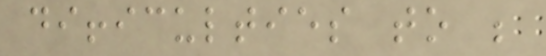difficulties to be
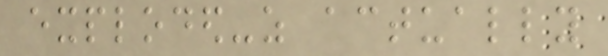exploded-as actually
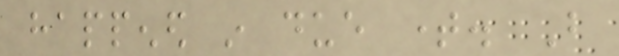happened in due time. But
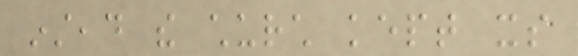instead the church kept its
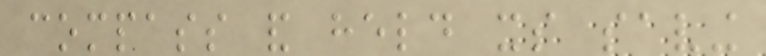compass and held its saving
